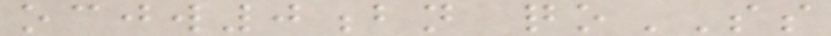ocjw0bn qoSS
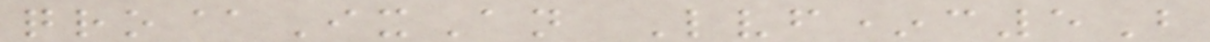qro@IxAn Lvf*c5B
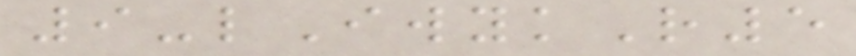9-lIwykR5
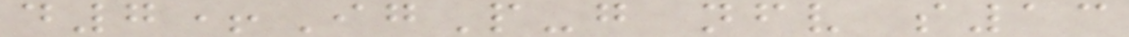d7+IgP-g nfv s13
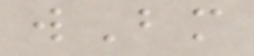wBm
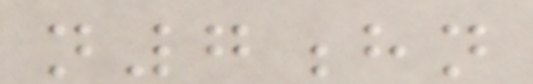n7hn
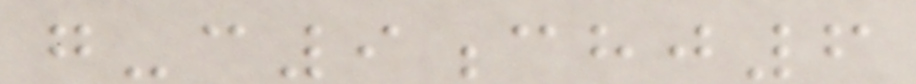g-c9chj6
